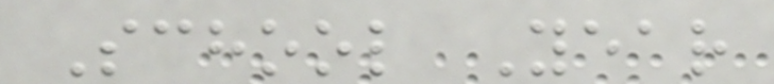School Year
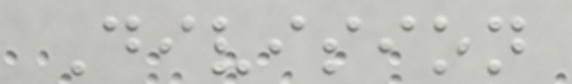Division
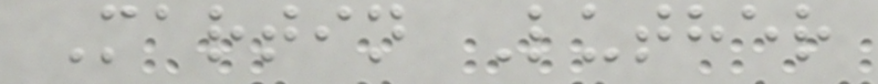Martin Luther
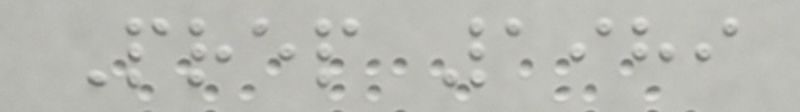Prep 1989
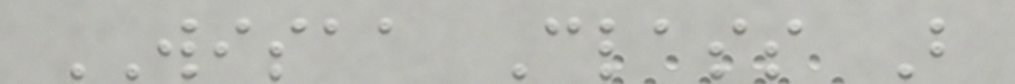WISAA Class B
